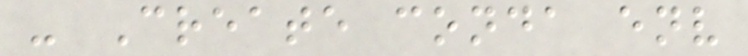- Create conda env
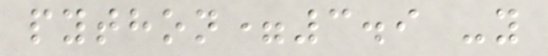python=3.9 -y
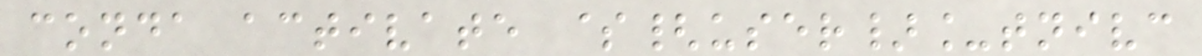conda activate ${user}_tnivc
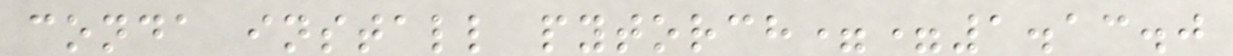conda install pytorch==1.13.0
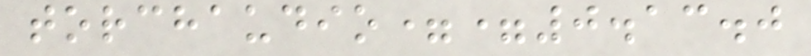torchaudio==0.13.0
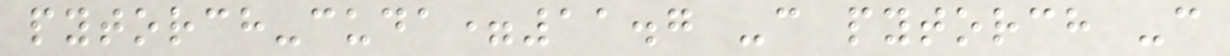pytorch-cuda=11.7 -c pytorch -c
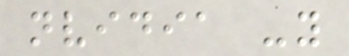nvidia -y
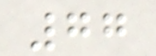77
